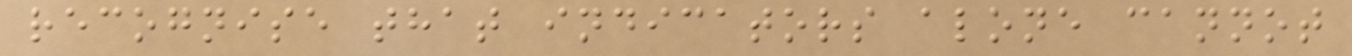recognise that indicators alone cannot
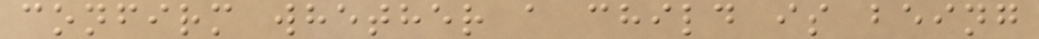confirm whether a child is being
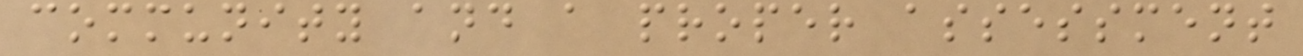community and a proper assessment
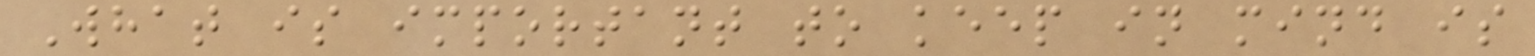What is important to keep in mind is
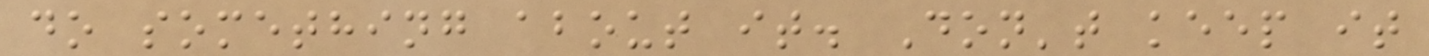do something about it. Don't keep it
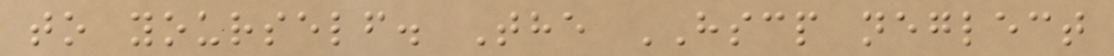to yourself. The HSCP neglect
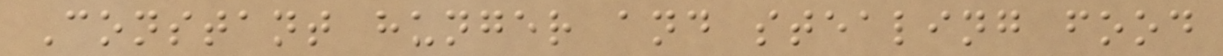Constant hunger and stealing food
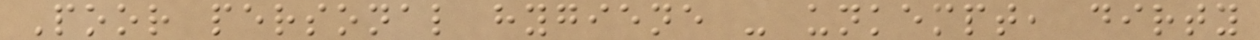Poor personal hygiene - unkempt, dirty
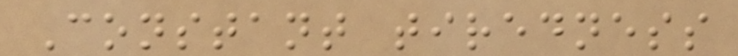Constant tiredness
